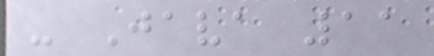- Java 11
